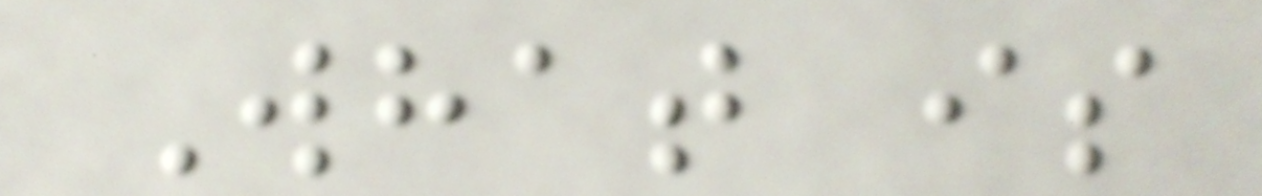What is
